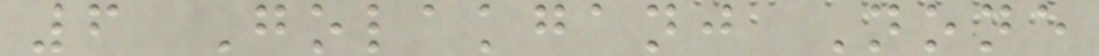6 Golakganj None
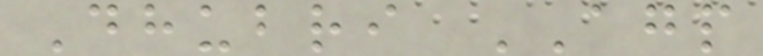Dhubri AGP
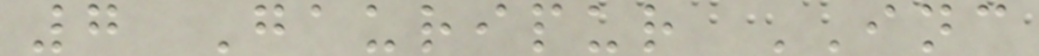7 Gauripur INC
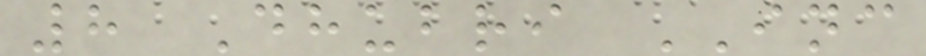8 Dhubri INC
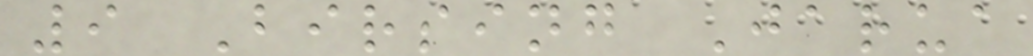9 Birsing Jarua
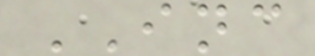INC
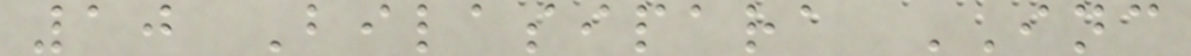10 Bilasipara INC
